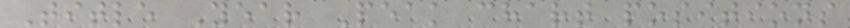Title Year Peak chart positions
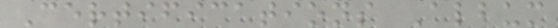Certifications Album
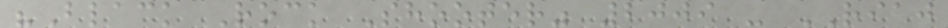"Black Rock Shooter" 2009 - RIAJ
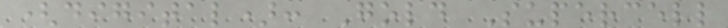(digital): Gold Supercell
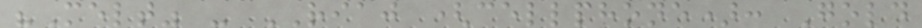"Melt" - RIAJ (cellphone): Gold
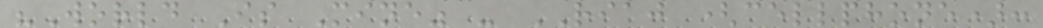"World Is Mine" - RIAJ (cellphone):
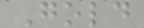Gold
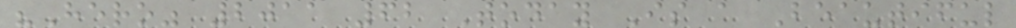"Hero" 2011 62 Today Is a Beautiful
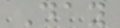Day
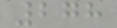278
